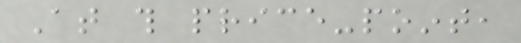At this price-point,
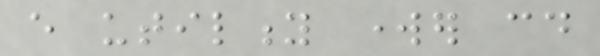every utility worker could
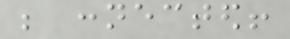be connected!
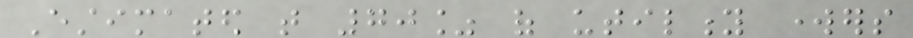Estimated that 70% of utility workers
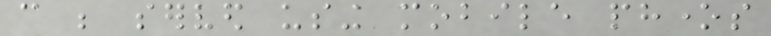can be served using mobile phones
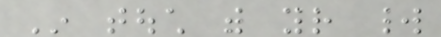In touch with your world
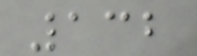132
